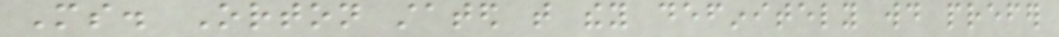Ms. Orton stated that they definitely would prefer
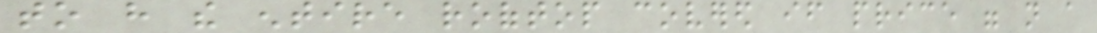to have the entire rooftop covered if price were not a
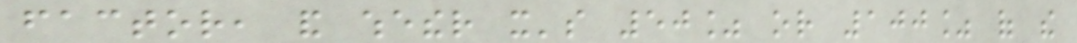factor, and whether it's 50% or 100% of the
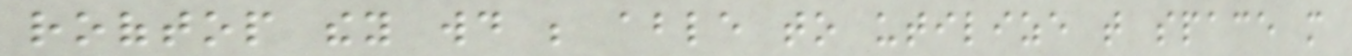rooftop they would be able to utilize that space more
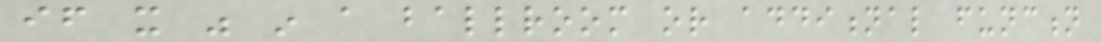if it was in a ballroom or additional function
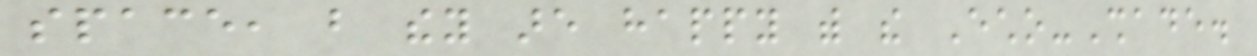space, but they are happy with the Echo-Shade.
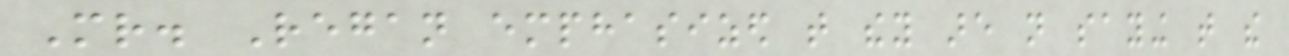Mr. Regan emphasized that they are not saying that the
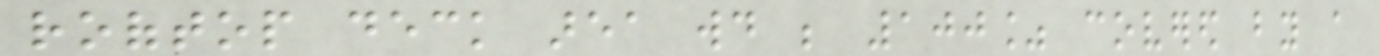rooftop deck area would be 100% covered by a
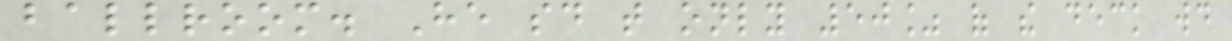ballroom. He said that only 50% of the deck would
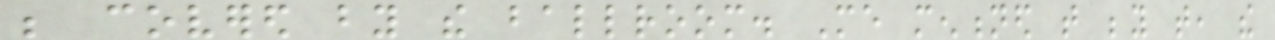be covered by the ballroom. Me mentioned that beyond that, the
